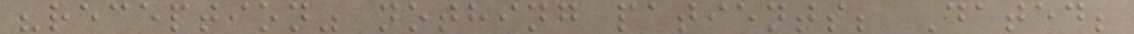"reception" nothing patients; Dated;
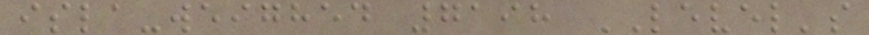isla-weighed 7198 LEVEL's
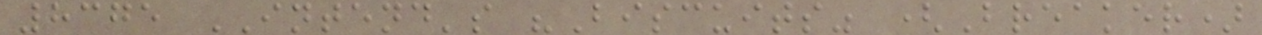8375 INTEND's "Biscuits" (Breaker)
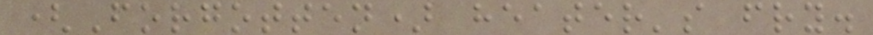(Forgotten) heater's fry.
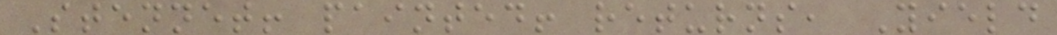Stennet! painted! returns, Yield
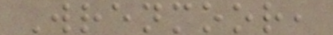Wrenmoor,
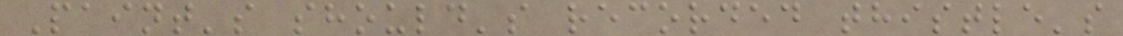Paint's should's recorded thistle's
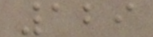129
